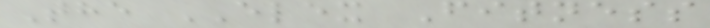The ELEX Fitness
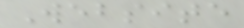Website
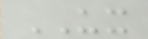UX
